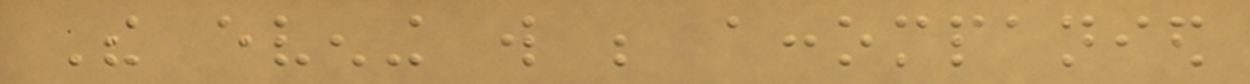The evening will be accompanied
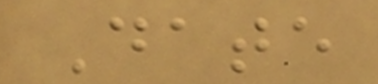Date
